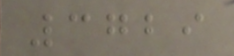3729
